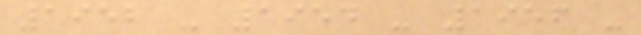1952 - 1954 - 1956 -
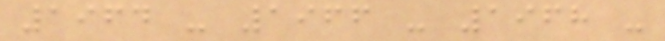1964 - 1966 - 1968 -
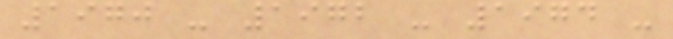1970 - 1972 - 1974 -
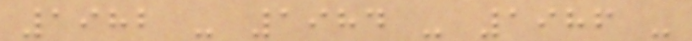1982 - 1984 - 1986 -
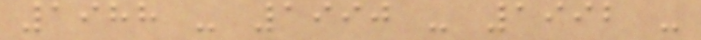1988 - 1990 - 1992 -
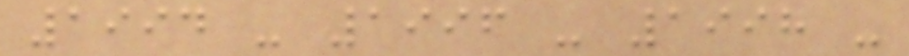1994 - 1996 - 1998 -
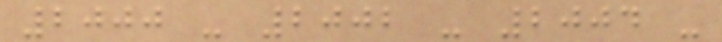2000 - 2002 - 2004 -
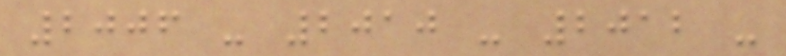2006 - 2010 - 2012 -
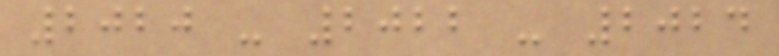2020 - 2022 - 2024
